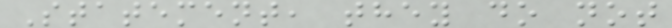Statement, they do not
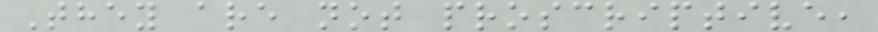They are not proscriptive,
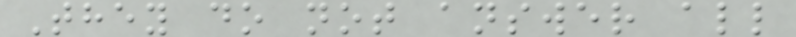They do not answer all
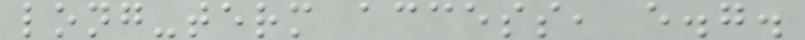long-term access, e.g.
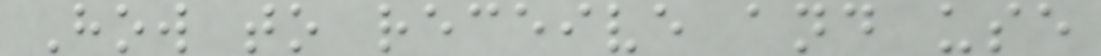How to receive and use
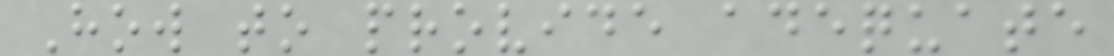How to provide adequate
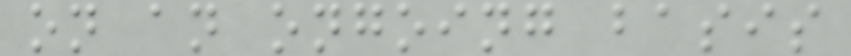on an ongoing basis
